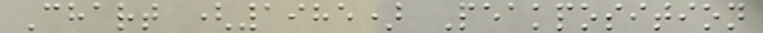Chart (1985) Peakposition
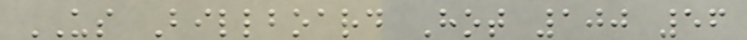US Billboard Hot 100 56
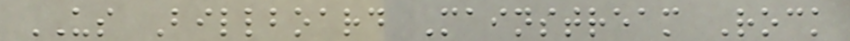US Billboard Mainstream Rock
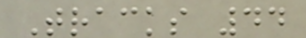Tracks 44
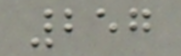257
